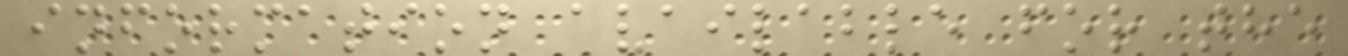information available for the
